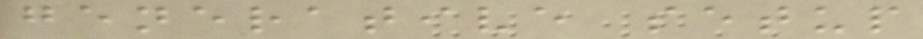generative setup
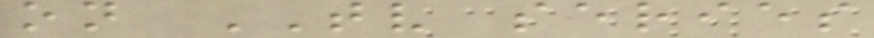on TV series
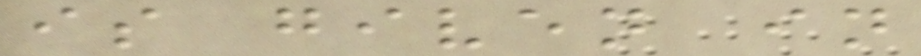is given in
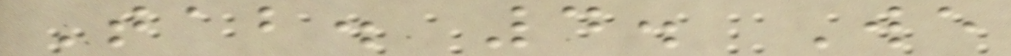Tab. 4. We
